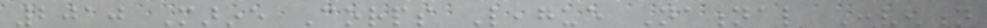2010 Marine Corps League National Convention
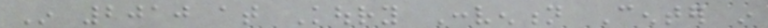In 2010 at Koury Convention Center in
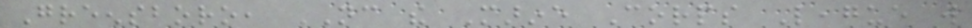Greensboro, NC the Marine Corps League will
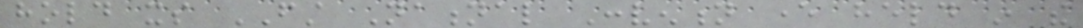hold its FIRST National Convention ever held in the
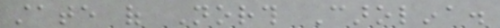state of North Carolina.
